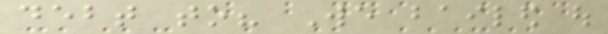debt to? We bailed out
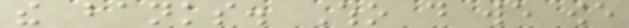the banks. Who do we owe
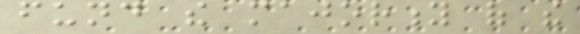fund the majority of the
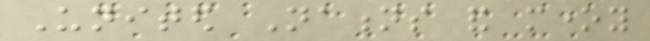United Nations and money
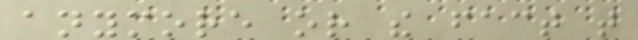anymore or the fact that
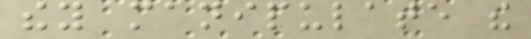they manipulate the
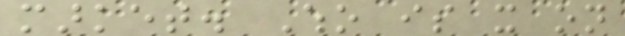market. Who is it on
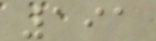191
